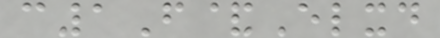c1F&Elxd
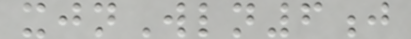xjnWln6j
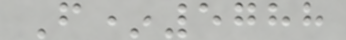F*5788
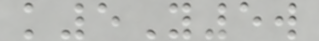k5Y5w
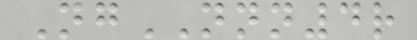NgNNN4r
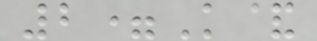2=K&
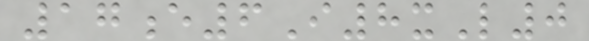17e6I8xL0
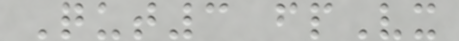Qut3 fpVx
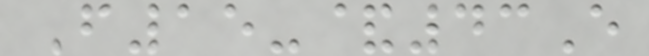F15-&43E
